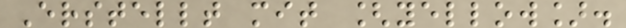Erstellt mit [yellow].
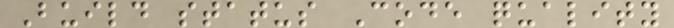Build status Code quality
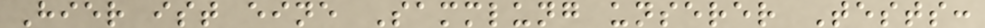Hier ist eine Sammlung unserer Tests:
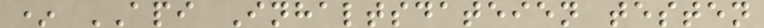* API Inhaltsdateien testen
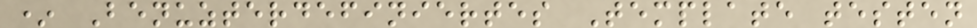* Benuzterdefiniertes Template testen
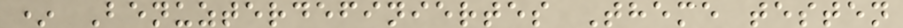* Benuzterdefiniertes Theme testen
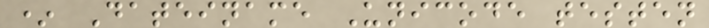* Dateiname Unicode testen
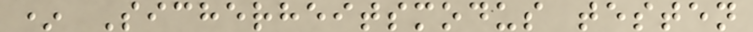* Sicherheitsmodus testen
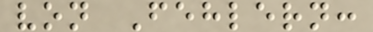von Fehlern:
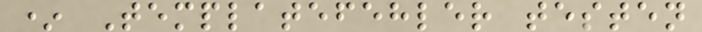* Templatefehler testen
